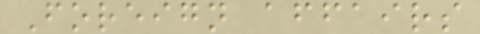Foreign affairs
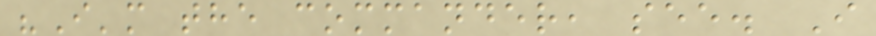"I'm the commander, see. I
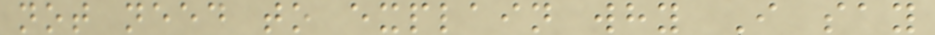not need to explain why I say
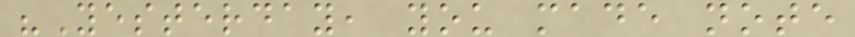"Yesterday, you made note
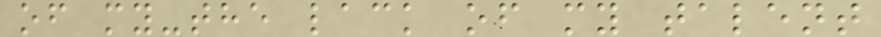of my-the lack of my talent
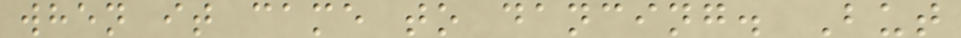when it came to dancing. But
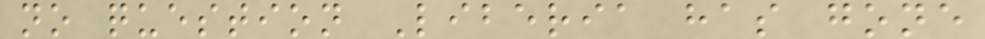no question Liberia has gone
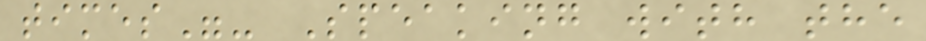times"- Speaking with the
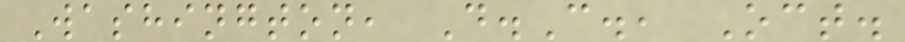Washington, D.C., Oct.
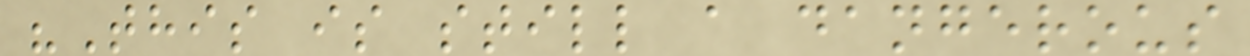"This is still a dangerous
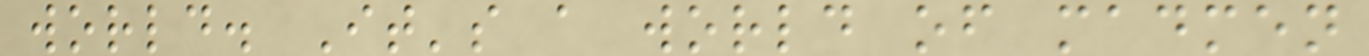world. It's a world of madmen
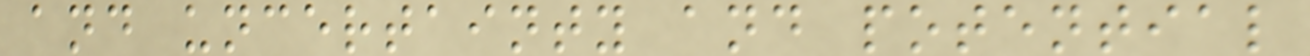and uncertainty and potential
